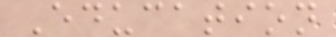Education
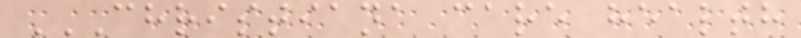CHRISTIANA CARE HEALTH
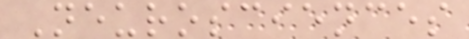Neurosciences
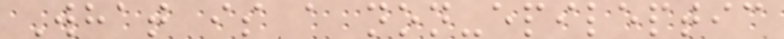What is a non-epileptic
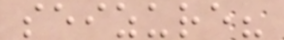seizure?
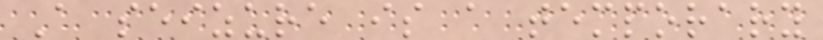A seizure is a temporary
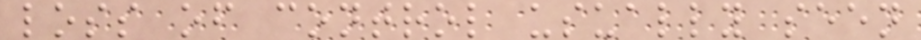loss of control usually seen
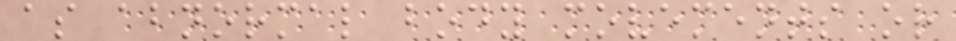as abnormal body movements or
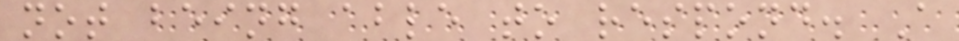not being able to respond. A
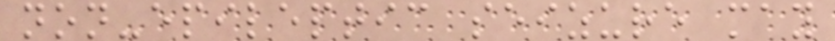non-epileptic seizure may
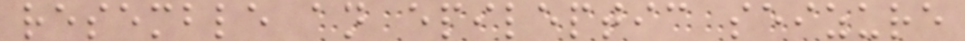resemble an epileptic seizure
